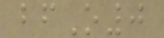bfO0
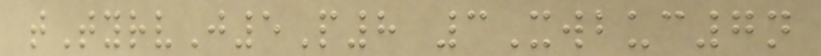tTyrvJ5P8 3Xwbuc7n
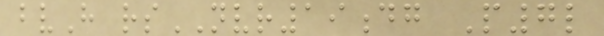bvH rsNVR19dg P7l
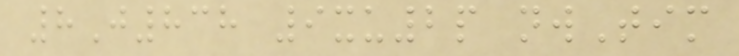8J838 9xu2p nwTim
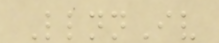LlnnIv
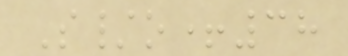S/o+38
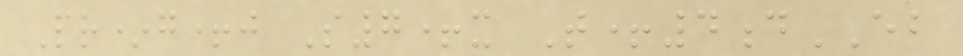Pr*g+j S7+x T+4dEB
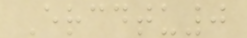Ercdtu0
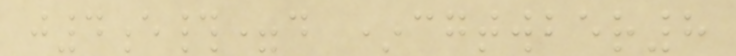j4e#=d *cgtwber8
